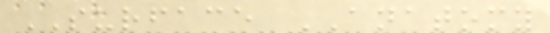SURFACE ANATOMY
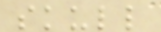skull
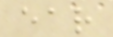ear
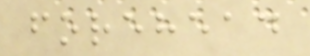forehead
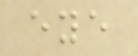eye
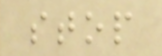stop
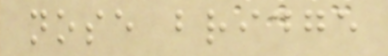nose bridge
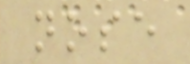nose
